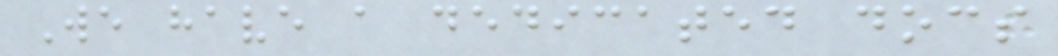We have a dedicated docs
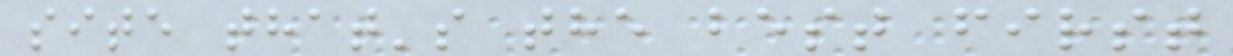site that's the best first
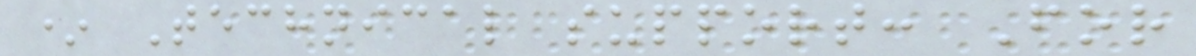* Technical support: For
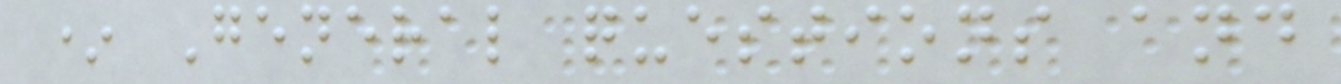* General questions and
